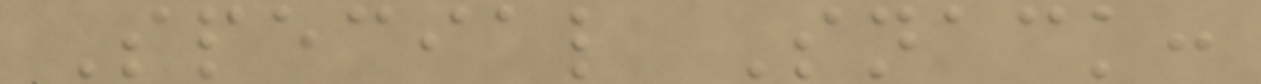Special Snack:
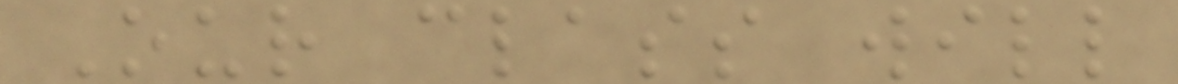Our class will
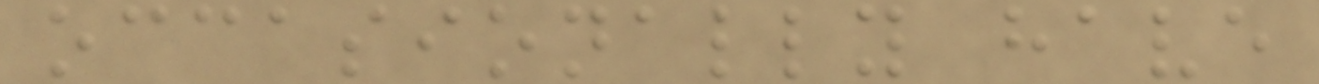occasionally have
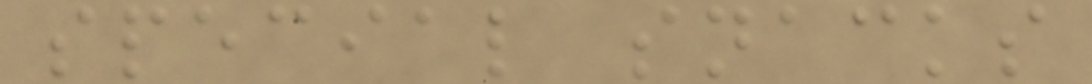special snacks
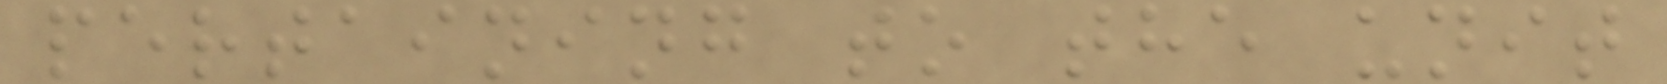pertaining to the unit
